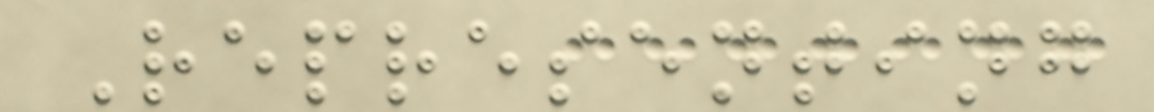Representing
